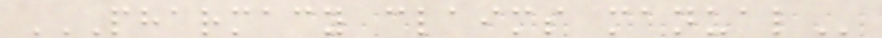PHARMACY CLAIMS MANUAL
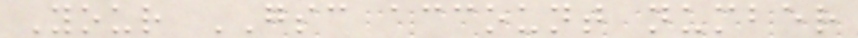Your GSC account number
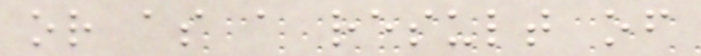or as a result of
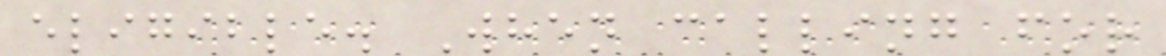eligible. When calling for
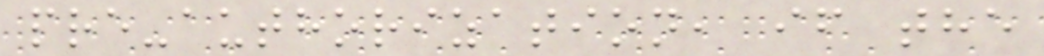pre-authorization, if the
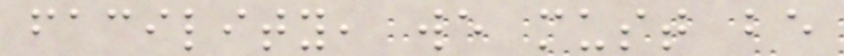facility, we must be
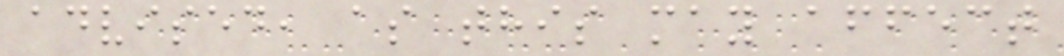advised, as this may affect
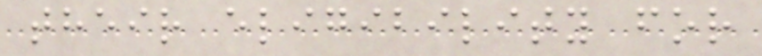their eligibility for
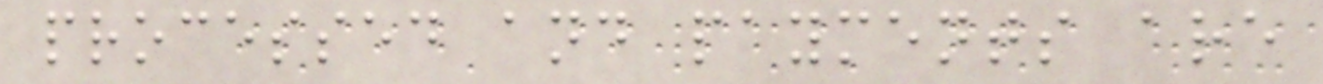processed and payments are
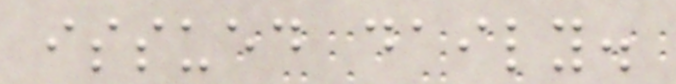issued daily.
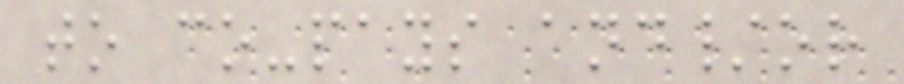to co-pays and/or
